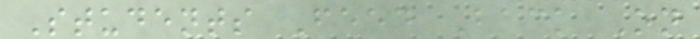Students Feed Back On
